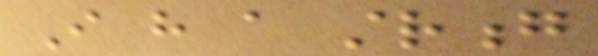I have a strong
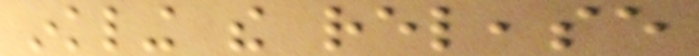inkling the release
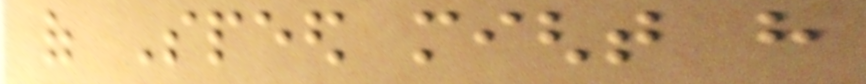of Speed might have
